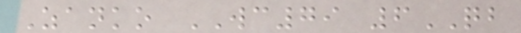Zanko WC79 6QB
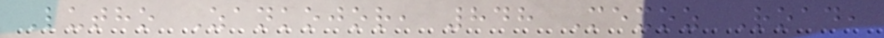Lutho Zankojor, 848 Mexoz Road,
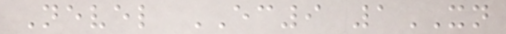Nevel EC9 1XN
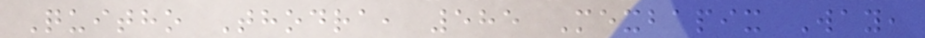Quitho Thodra, 585 Mexbapix Way,
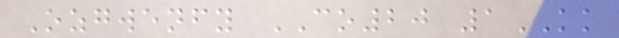Ozgwenfy CO20 1KK
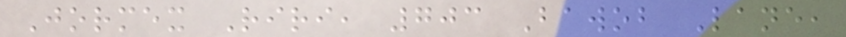Jormex Riri, 703 Bawob Lane,
